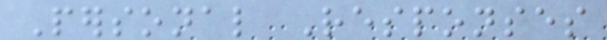Personal Responses
